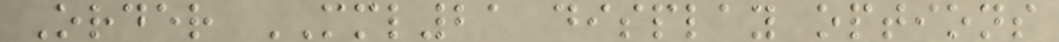Order MML21 display options
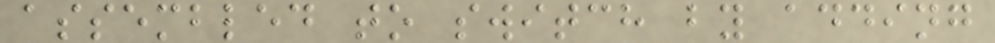assembled to switch by adding
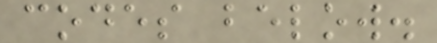codes below.
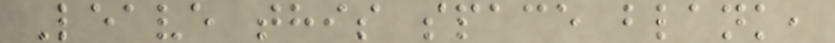Leave this space blank,
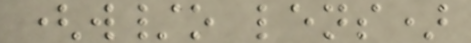(w/o lens)
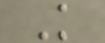K
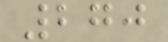270
